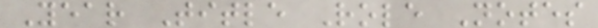Year Title Role Notes
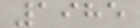1985
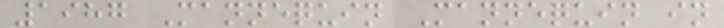1987 Mannequin Mannequin in
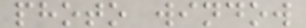photo window
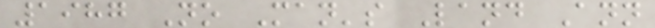1987 No Man's Land Ann
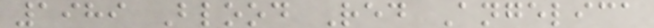1989 Blood Red Angelica
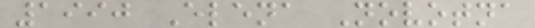1990 Elena Novotna
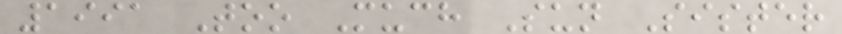1991 Too Much Sun Sister
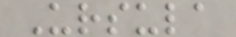Ursula
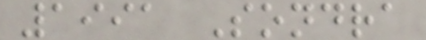1991 Sondra
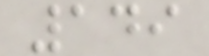149
